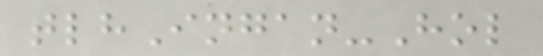tlhIngan-Hol
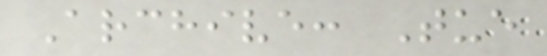Archive: Tue
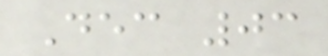Dec 03
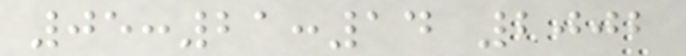05:21:14 2002
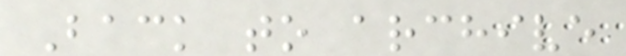Back to archive
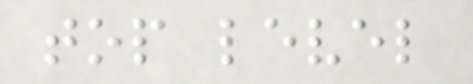top level
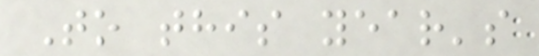To this year's
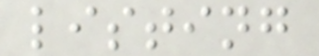listing
